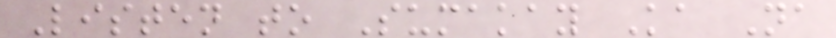Listen to Sumakay Ka Na
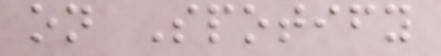on Spotify
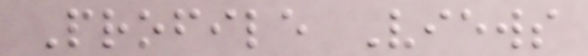Profile Views
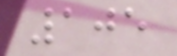105
